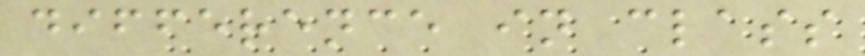difference in class
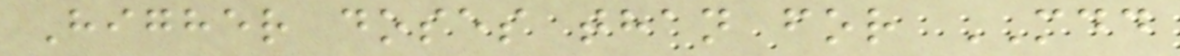Higher doses than for MDD
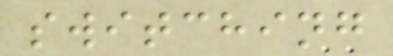switching
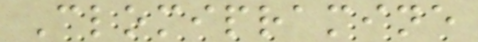Clomipramine
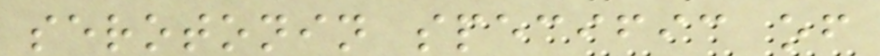serotonin specific of
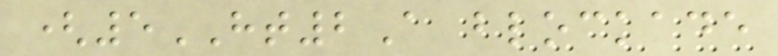(5HT2A blockade
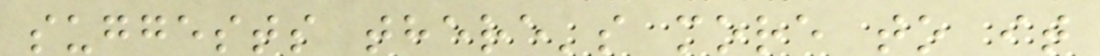suggests there's more to it
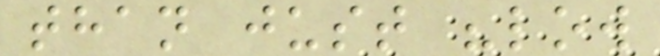than just "low
